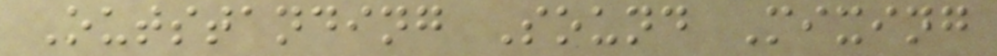Outstanding Sound Mixing
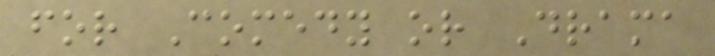for Comedy or Drama
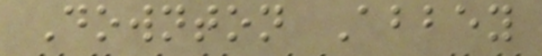Downton Abbey
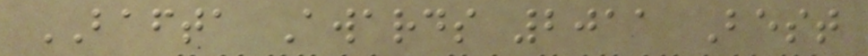BAFTA Awards 2011 Best
